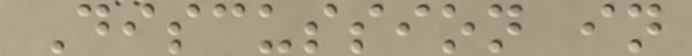Discussion in
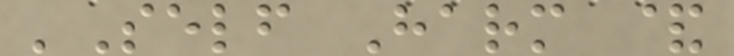'Self Harm &
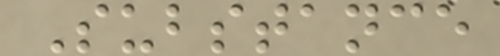Substance
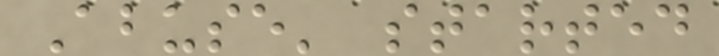Abuse' started
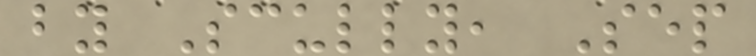by Scully, Sep
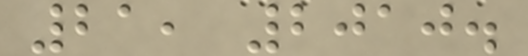21, 2010.
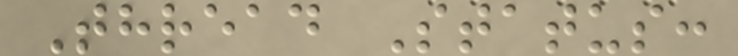Thread Status:
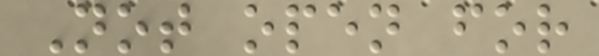Not open for
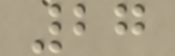27
